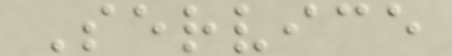Service
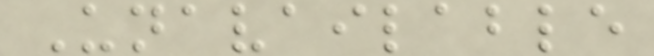Unavailable
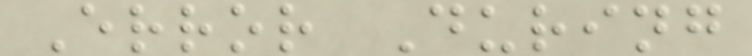Error During
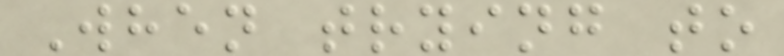When trying to
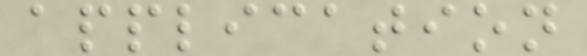application
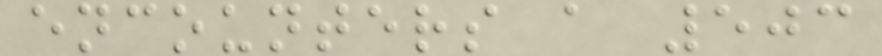encounters a 503
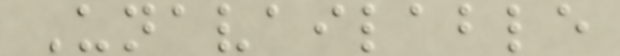Unavailable
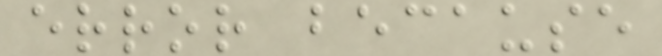error because
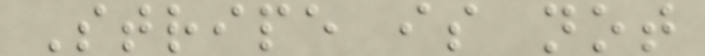Stripe is not
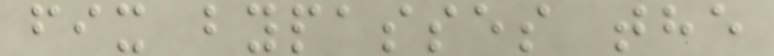fix bypasses the
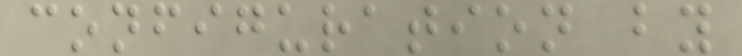configuration by
